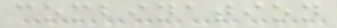combination
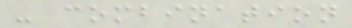- combination
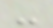-
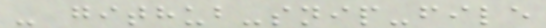- github-snip-file
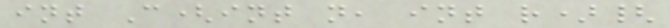int C(int n, int r){
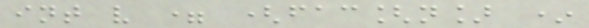int v = (fac[n] *
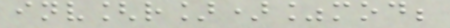inv[r])%mod;
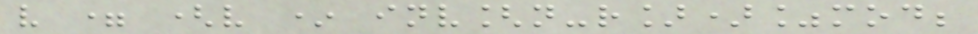v = (v * inv[n-r])%mod;
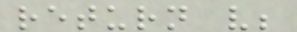return v;
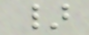}
